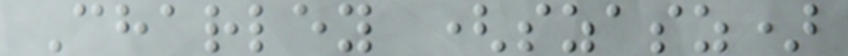Charley (szasz)
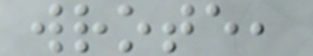wrote,
